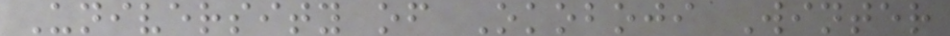University of Okoboji Winter
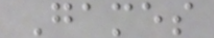Games
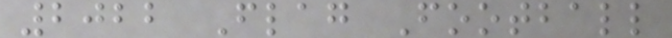2022 Flag Football
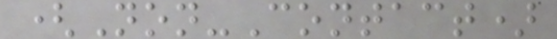(Non-Contact)
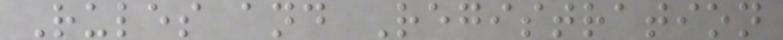Rules and Registration
